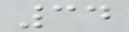34
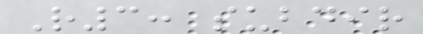R3: subdir
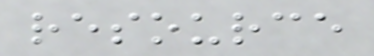resource
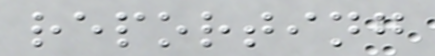reporting
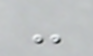-
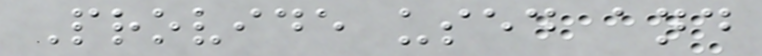Provide used and
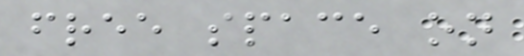free space on
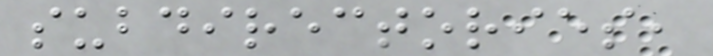subdirectories,
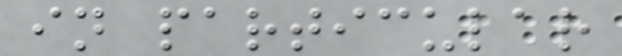in particular
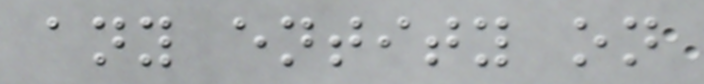any entity on
